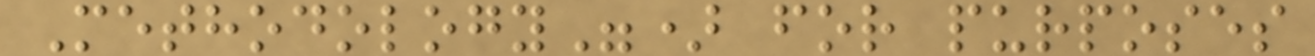Methodology") for purposes
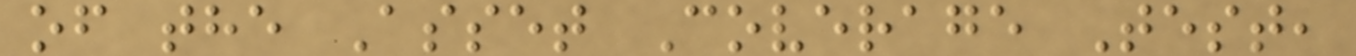of the Asset Coverage Test,
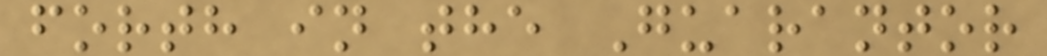forth in the Guarantor
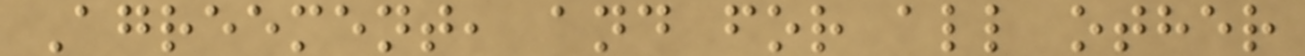Agreement, and for all other
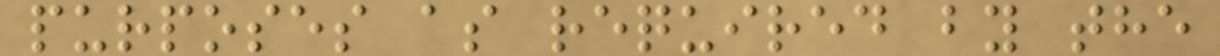purposes as required by the
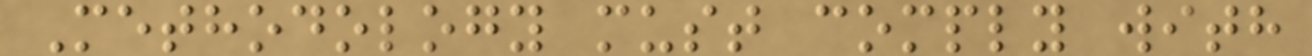Methodology must comply with
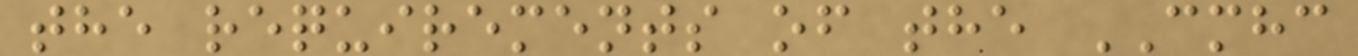the requirements of the CMHC
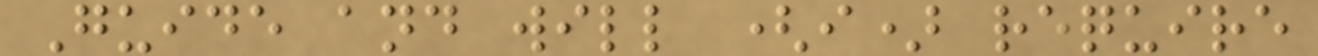Guide and will (i) require
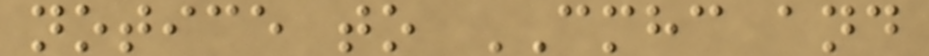notice to CMHC and
